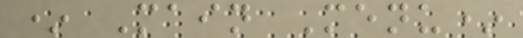* Main Menu*
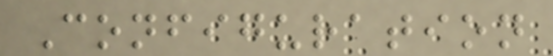Configuration
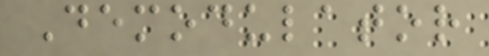Demodulator
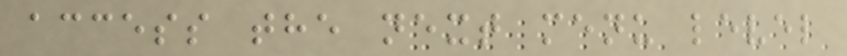access the next menu level
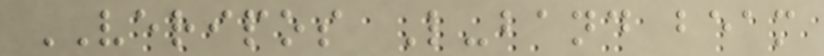VERIPOS L-band beam
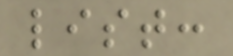list:
